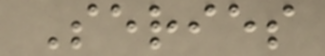Series
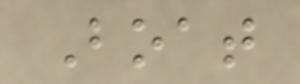Boat
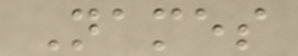Names
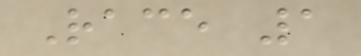Race 1
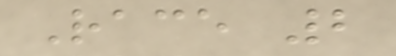Race 2
